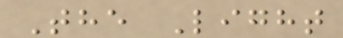The Light
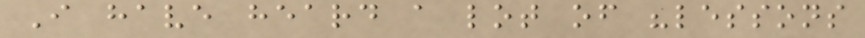I have heard a lot of "lessons
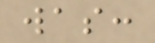was:
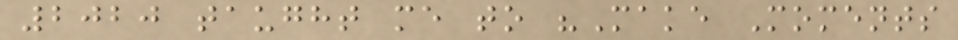2020 taught me to "Make Moments
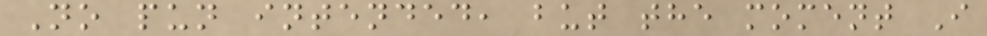No pun intended, but the moment I
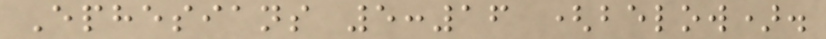Ephesians 5:16 (below).
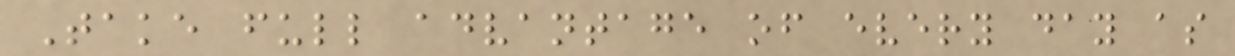Take full advantage of every day as
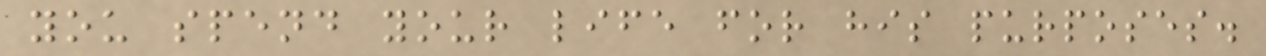you spend your life for his purposes.
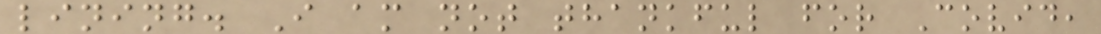lining. I am not thankful for Covid,
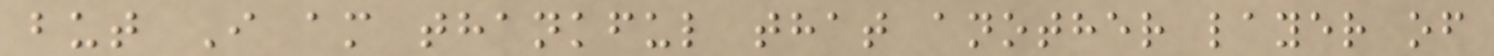but I am thankful that another layer of
